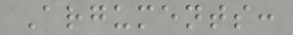Arguments:
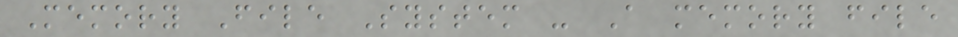Memory File System - A memory file
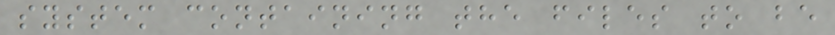system containing the files to be
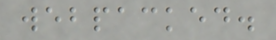webpacked.
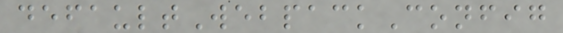defaultWebpackConfig
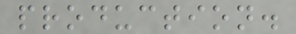production.
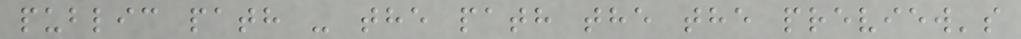public path - the path the the preview's
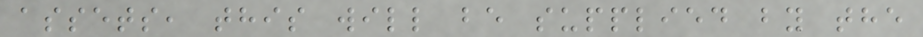assets, this will be supplied by the
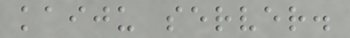kaiju server.
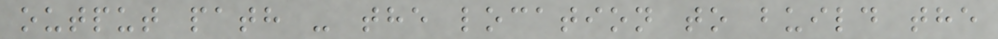output path - the location to build the
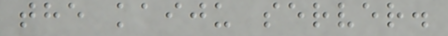the kaiju server.
